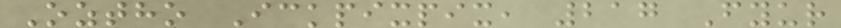Oztho Ickpixpix, 217 Fyur
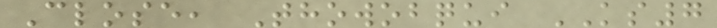Close, Thowobqui KS7
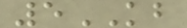5KB
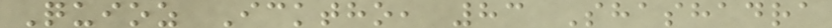Quioz Icktho, 83 Shashadra
